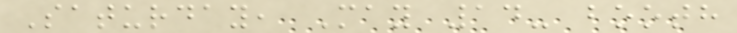Saturday, May 14- booth
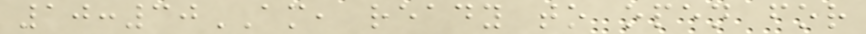10:30AM, ready to open for
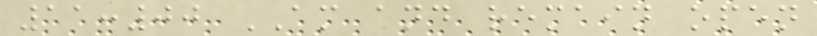11:00 AM and remain open
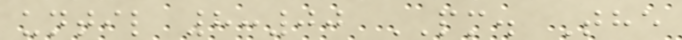until 8:00 PM. The
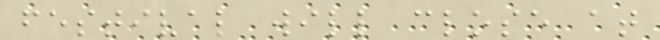festival will close at
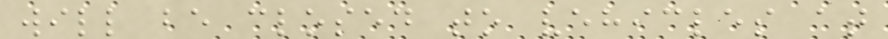will be closed to vehicles at
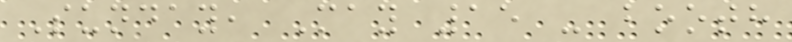Sunday, May 15 - booth
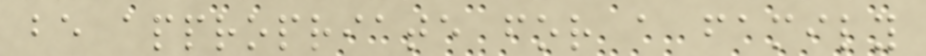be appropriate for a family
